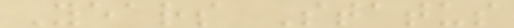Years Status
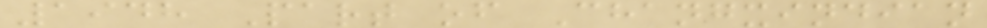1948 Part of Changxindian
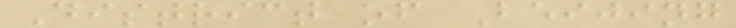District of Beijing
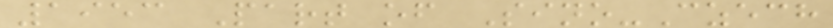1953 Part of Sino-Czech
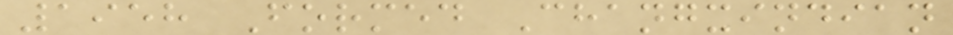1958 Formed Changxindian
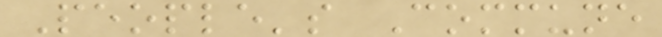People's Commune
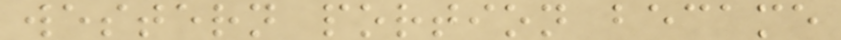western portion became
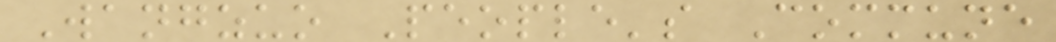Wangzuo People's Commune
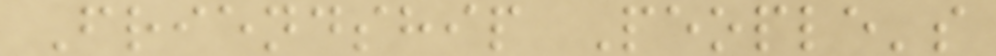Friendship People's
